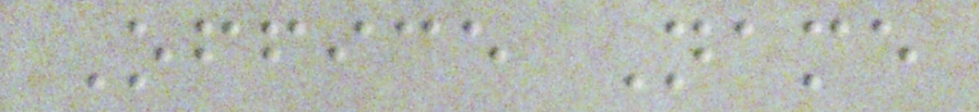Office Name
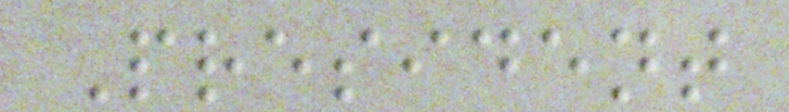President
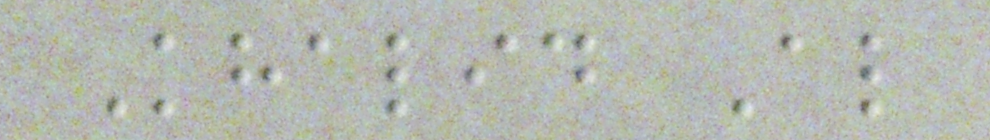Khalid Al
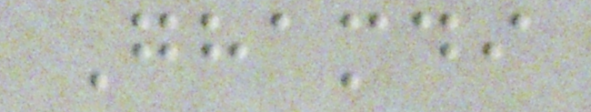Ghamdi
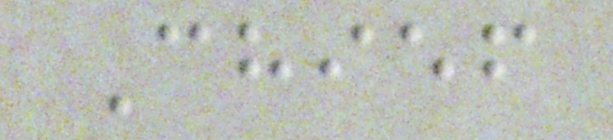Chief
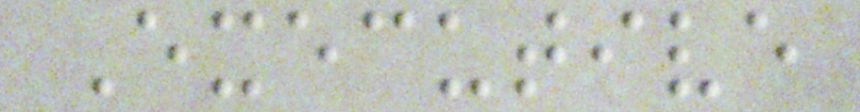Executive
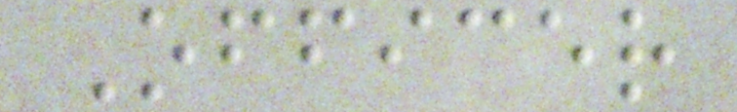Officer
